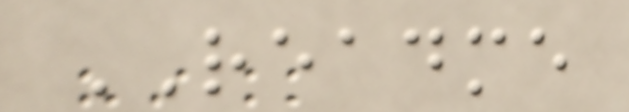README
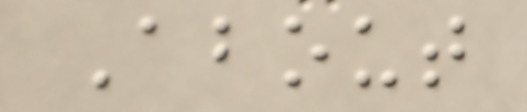About
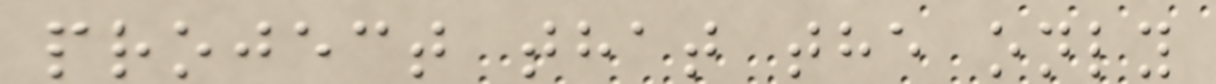project that the only
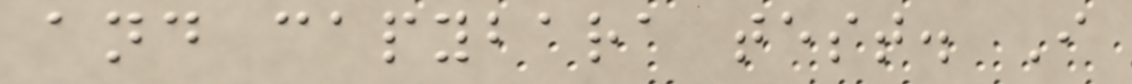and capybara test. I
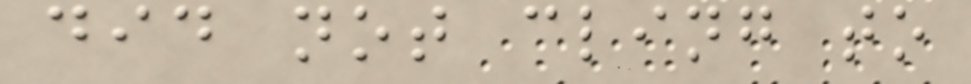did not cling to
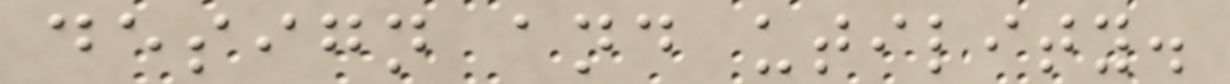design and utility.
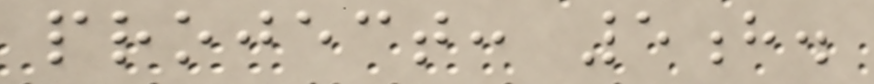project: 5h.
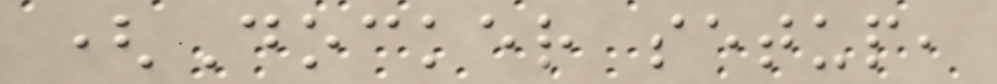(Docker setup,
